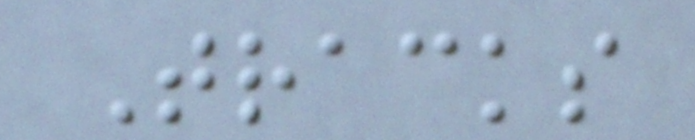Tracks
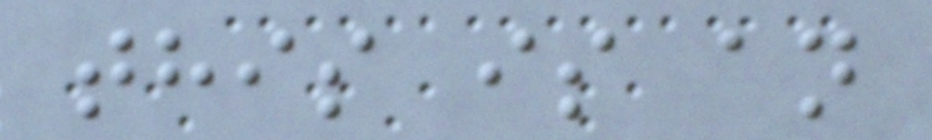this is an
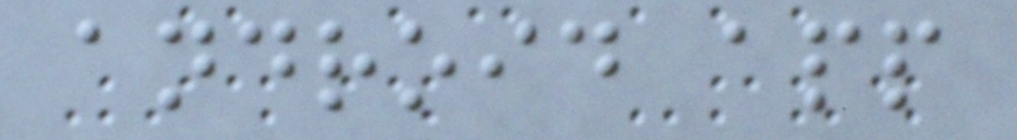android app
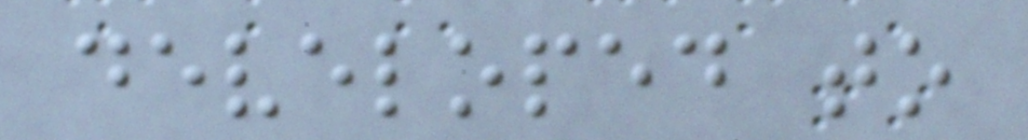developed to
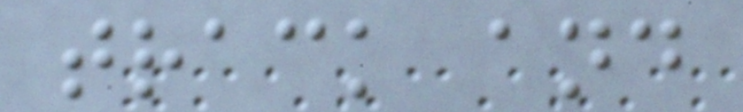track and
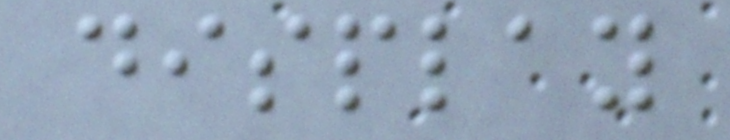display
